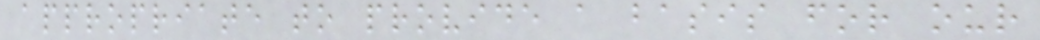appropriate to provide a basis for our
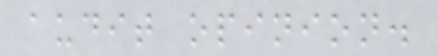audit opinion.
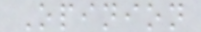Opinion
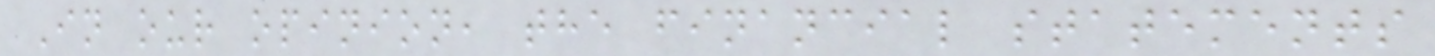In our opinion, the financial statements
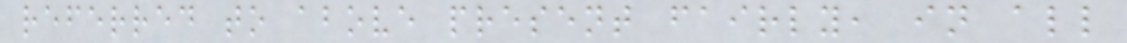referred to above present fairly, in all
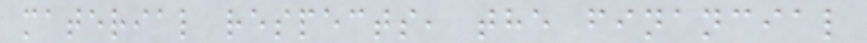material respects, the financial
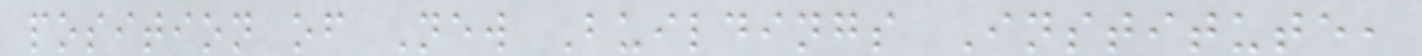position of New Buildings Institute,
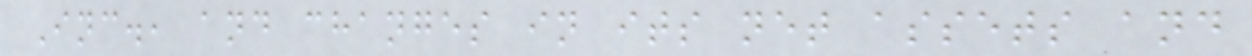Inc., and changes in its net assets and
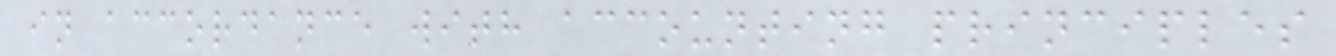in accordance with accounting principles
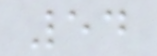54
